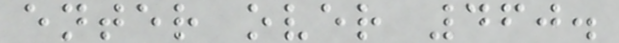enter over 460.
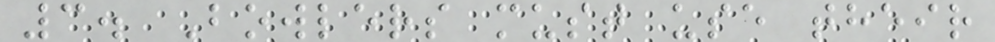3. Bowlers must use their
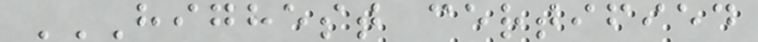HIGHEST CERTIFIED
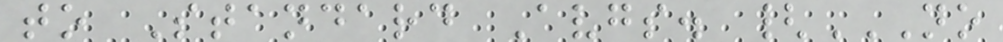to Standard Avgs. {NO
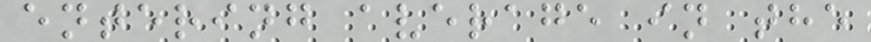entering average in the
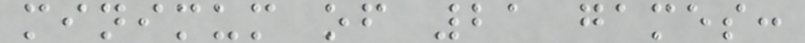minimum of 21 games:
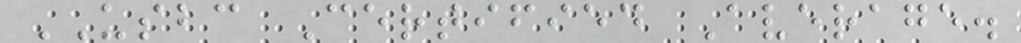USBC Certified Average.
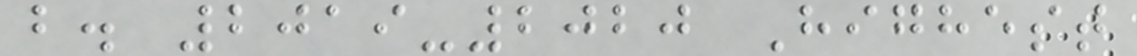b. 2019-2020 Highest
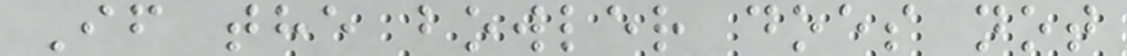If the bowler does not
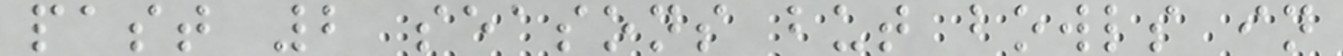past 2 seasons but bowls in
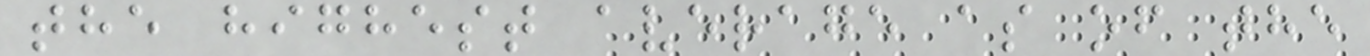the highest average as of the
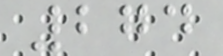274
